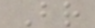Br
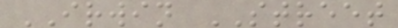IRWIN STREET
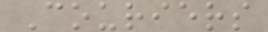Couriers
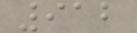912
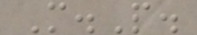M.P.
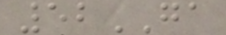52GA
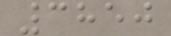3850
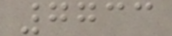7733
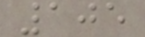105
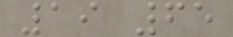19 65
